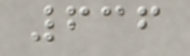636
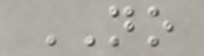NO
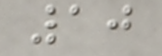10
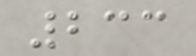233
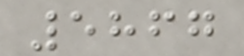5867
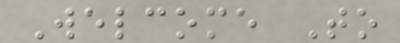Welcome To
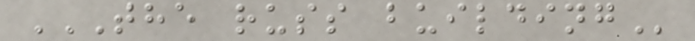THE RUSS BUILDING
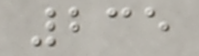235
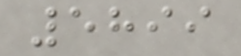5899
